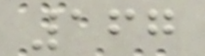167
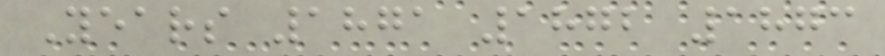Years 1871 1872 1873
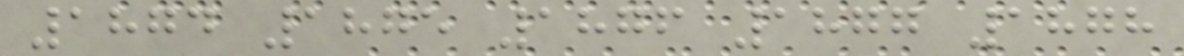1874 1875 1876 1877 1878
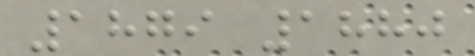1879 1880
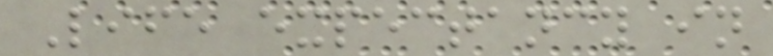Life expectancy in
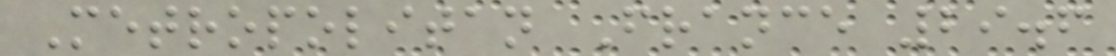Metropolitan France 29.6
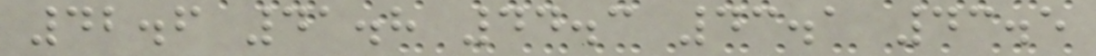42.6 41.8 44.3 43.1 43.5
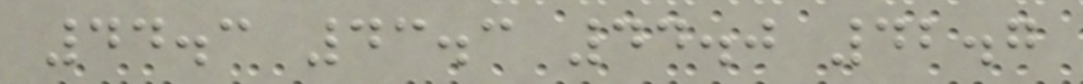44.3 43.3 44.0 42.7
